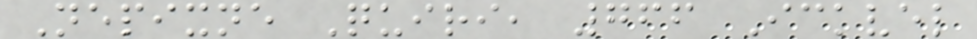Nepixne Quiri, 766 Ickvel
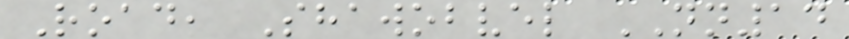Road, Shawobvel NN14
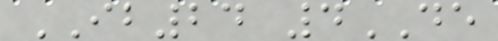IB24 4DE
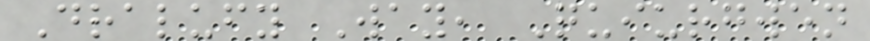Dralufy Way, Quiurgwen
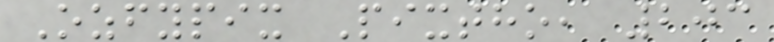Ozfypix Pixtho, 203
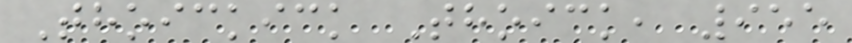Thoickick Thoick, 955
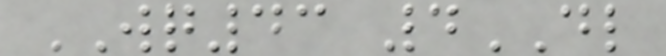WQ43 4DL
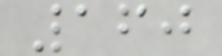160
